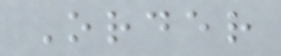Order
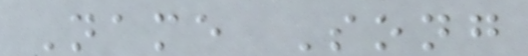Name Song
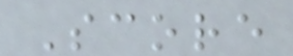Score
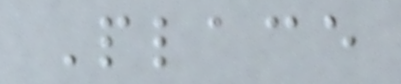Place
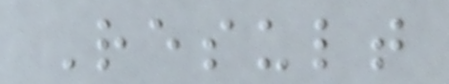Result
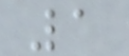1
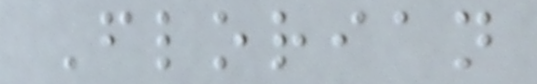Florian
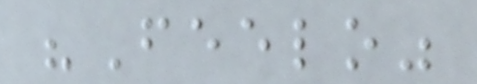"Feelo"
